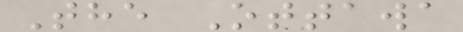The Ottawa
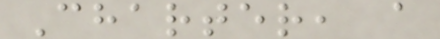Charter, a
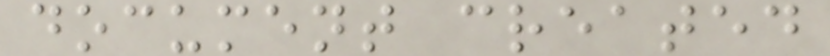document created
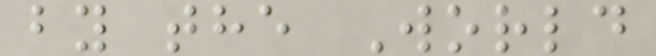by the World
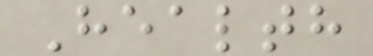Health
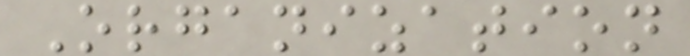Organization
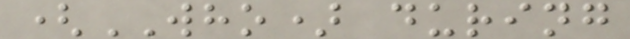(WHO) during
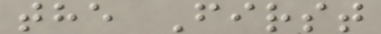the First
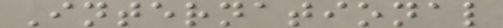International
